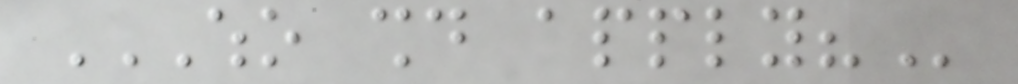WHO SHOULD APPLY?
